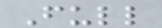Full
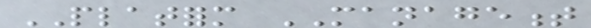PLATFORM MANAGEMENT
